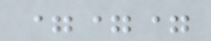===
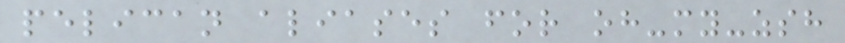pelican aliases for oh-my-zsh
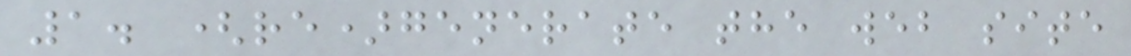1. (re)generate the web site
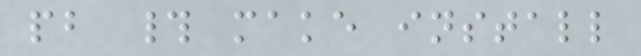pb # make install
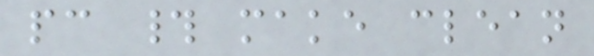pc # make clean
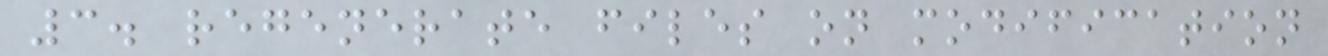3. regenerate files on modification
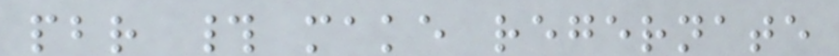pbr # make regernate
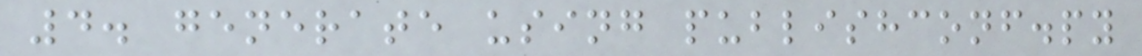4. generate using publishconf.py
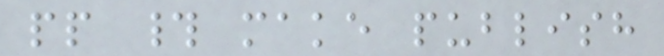pp # make publish
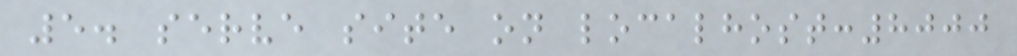5. serve site on localhost:8000
